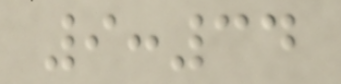9:34
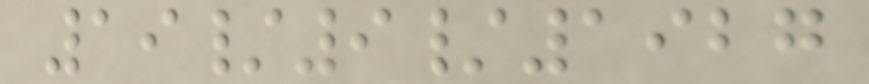19/9/1927
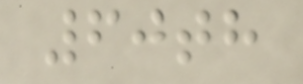60th
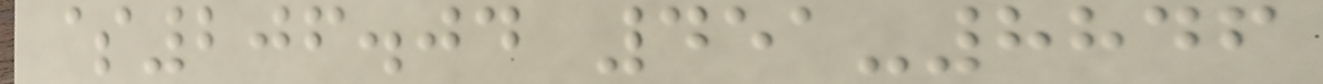$206.04 451-8846
